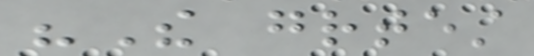"The greatest
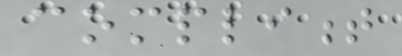compliment
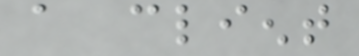a client
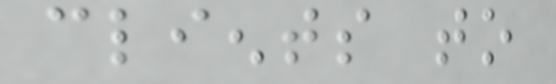clients to
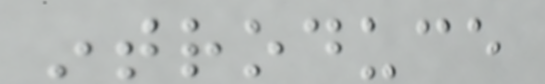introduce
